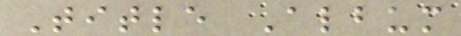Title Album
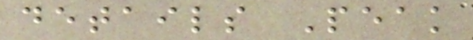details Peak
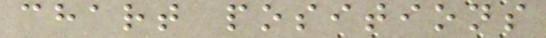chart positions
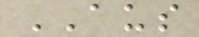AUS
